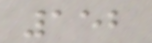152
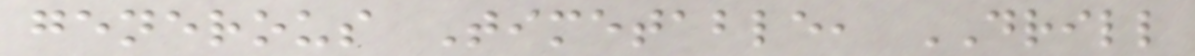generous Timetable, DRILL
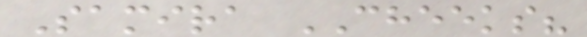Samira CHEEKS?
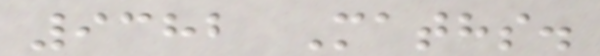9382 Maths.
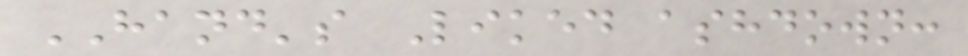HAND's Liked ashdown:
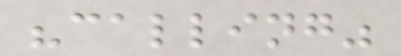"calling"
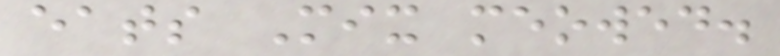eats Mix meowed.
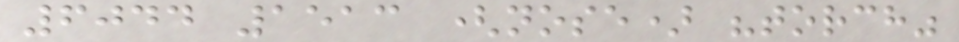6044 1513 (nose) "torch"
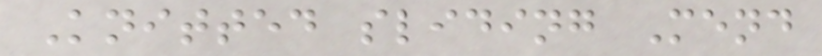Knitted sliding Mend
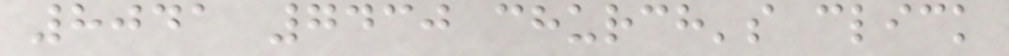8041 7430 church's click
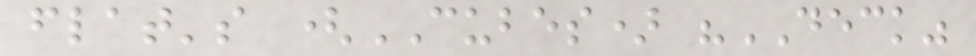flat's (CUBES) "DECK"
